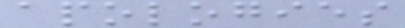apologies
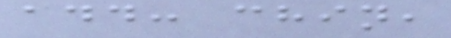add: chin,
